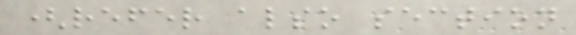(refer also section
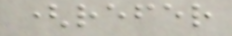(refer
